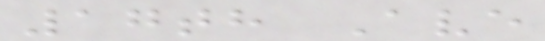17th Ave
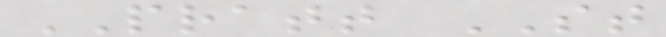PRATT ST
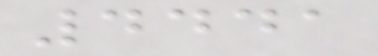4441
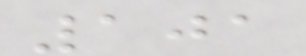101
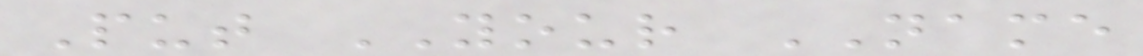Put YOUR NAME
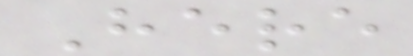Here
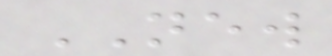NEW
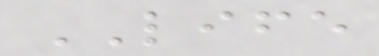LIFE
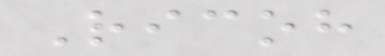Ricoh
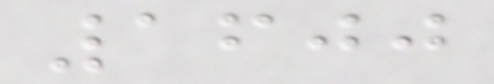1600
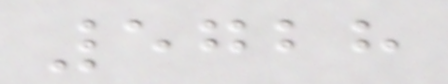5728
